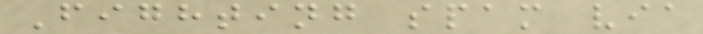Fighting spam via
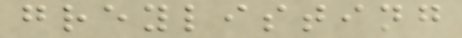greylisting
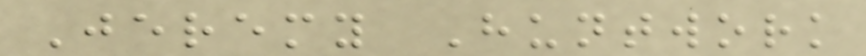Jeremy Huntwork
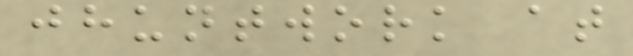jhuntwork at
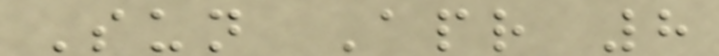Sun Apr 8
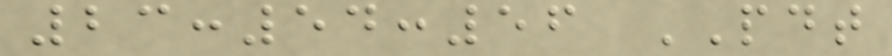23:54:56 PDT
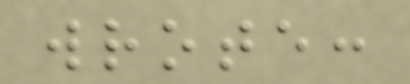wrote:
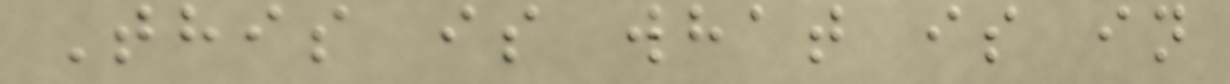This is what is in
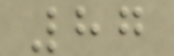87
